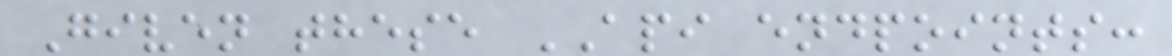Given these API endpoints:
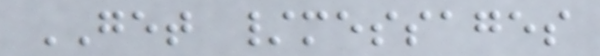GET /messages
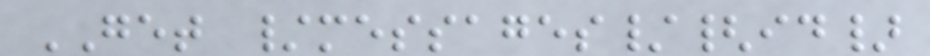GET /messages/{id}
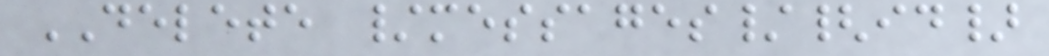DELETE /messages/{id}
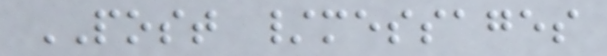POST /messages
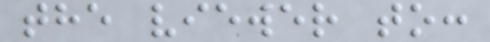the viewer to:
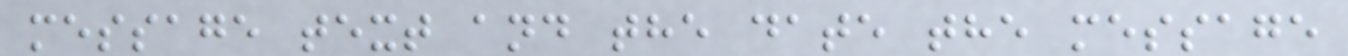message text and the date the message
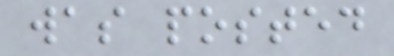was posted
